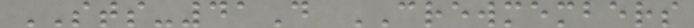STS-41D CREWMEMBERS
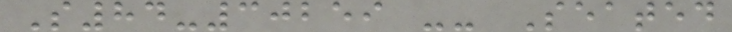S84-30259 -- Seated
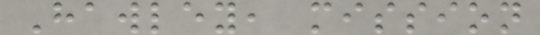Hawley, mission
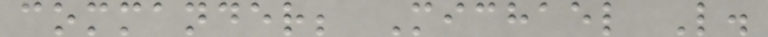commander; Michael L.
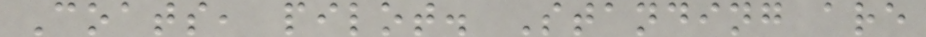Coats, pilot. Standing are
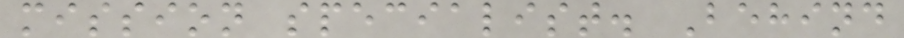mission specialist. Behind
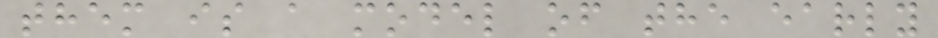them is a model of the early
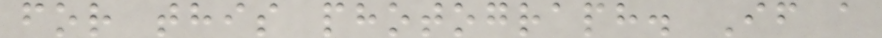for this photograph. If a
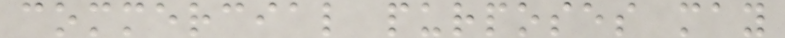commercial purposes may
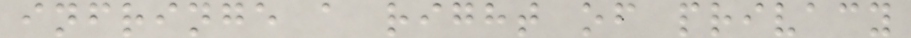infringe a right of privacy
